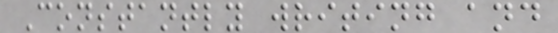Constantly writing and
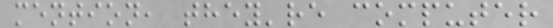mention, they're computer
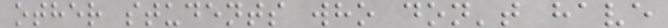other students who don't have
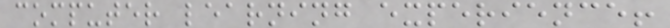computer learning experience!
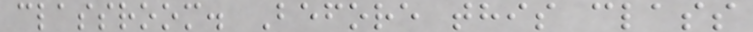classroom. Before this class
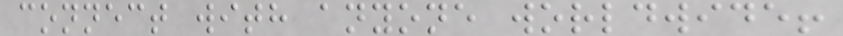connect with anyone worldwide!
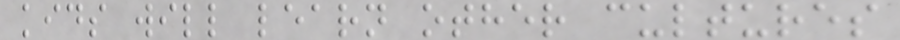kids will learn other cultures
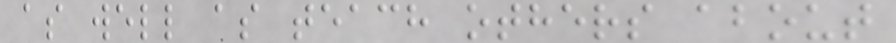as well as teach others about
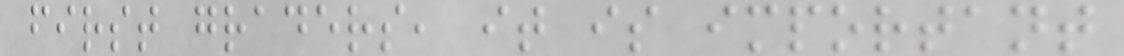first graders, it is important
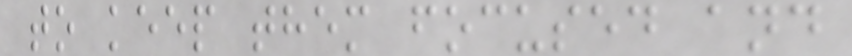to keep them focused and
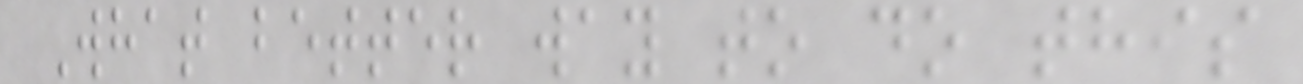What better way to do this
